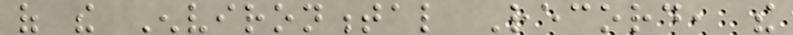of the Environmental Record, the
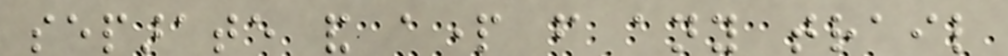separate and apart from any trail
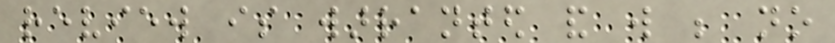review is warranted and will be no
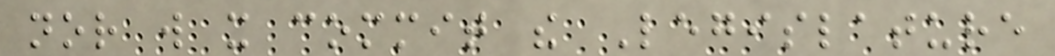nor will it commit the Legislature
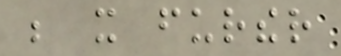be it further
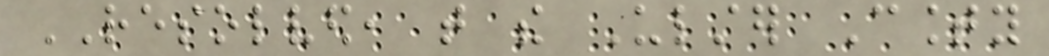RESOLVED, that the Ulster County
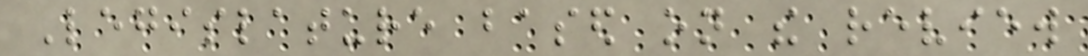Legislature based on the review
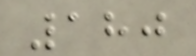180
